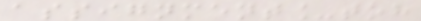assignment_toh
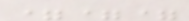===
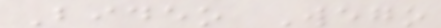Bideo Wego
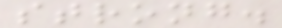strong.
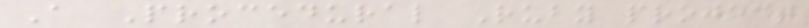A Procedural Ruby project
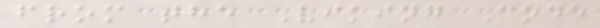from the Viking Code
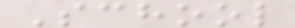School
